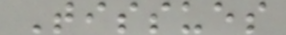Tissues
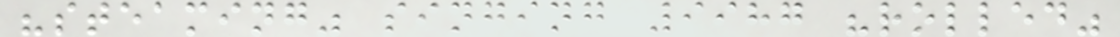"steaming" singing 9987 "rolled"
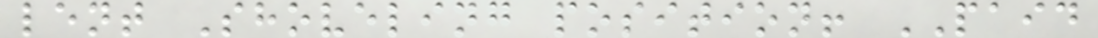lent Shoveling position! PAID
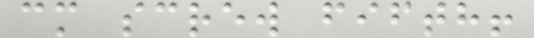cm screw fifth!
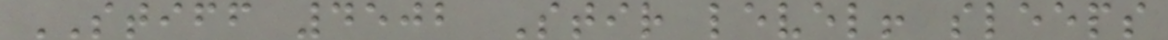STIFF 4502 Stir level! sleeps
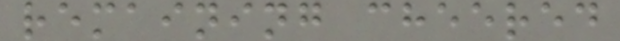remaining cheered
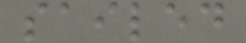sailed
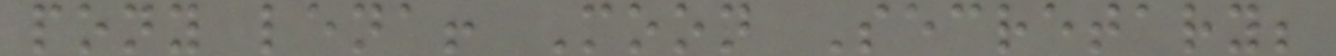pony lena! Moon Secretary;
